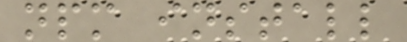npm install
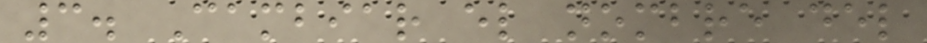3. Cambiar el nombre del
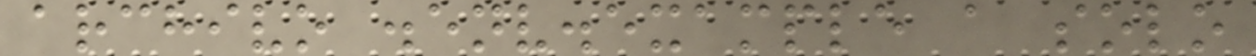archivo .env.example a solo
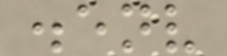.env
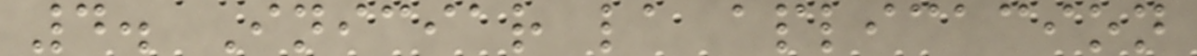4. Iniciar la aplicacion
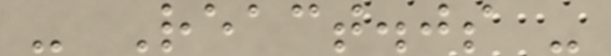- React.js -
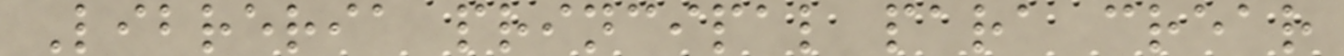Libreria principal para crear
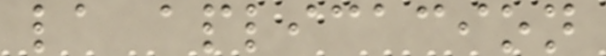la aplicacion
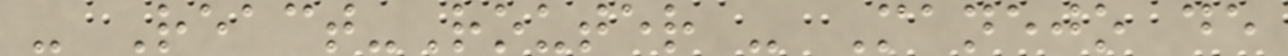- React-Router - Manejo de
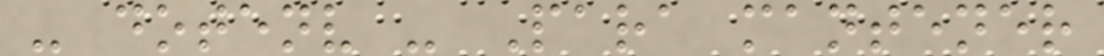- dotenv - Para mantener
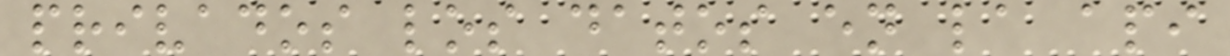privados los datos en la api
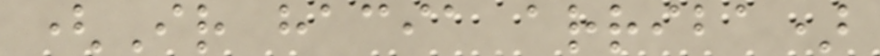(Ir hacia arriba)
